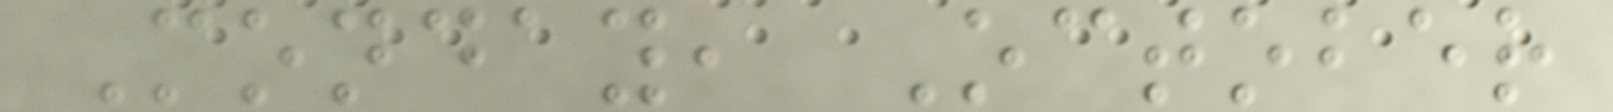Monday, October
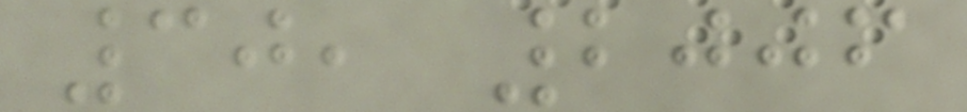30, 2006
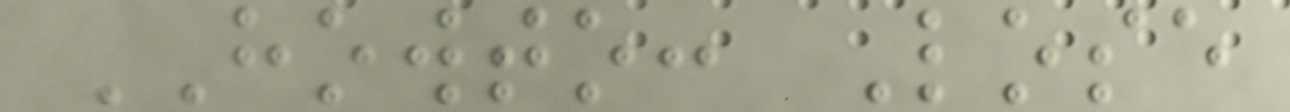HOWTO: Lose
